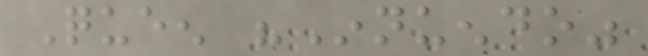Queen "Innuendo"
